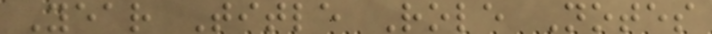Year Title Role Notes
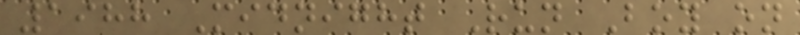1988 Midnight Run Boy on
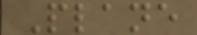Plane
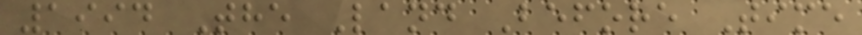1994 The Land Before Time
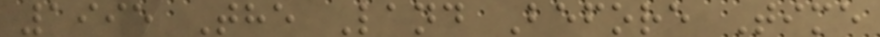1995 The Land Before Time
